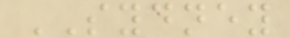SYDNEY
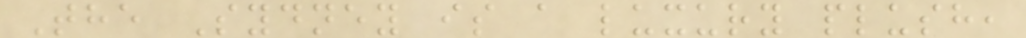The Sydney is a luxury plush,
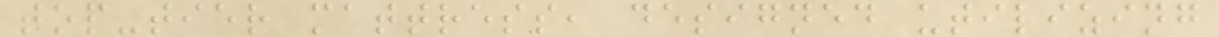top-tier mattress, designed utilizing
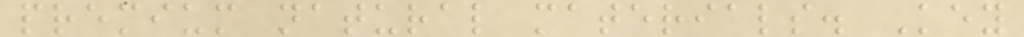premium natural materials. Key
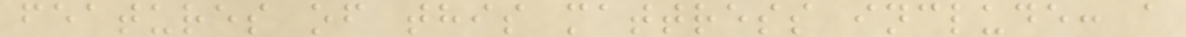features of this mattress include: a
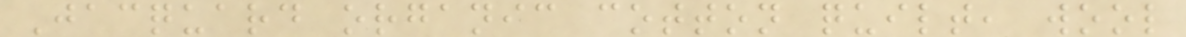Jacquard organic cotton quilt, wool
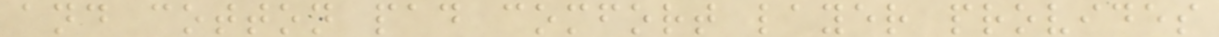and cotton pad comfort layer provides
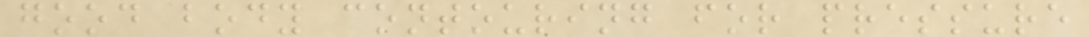good body contouring for pressure
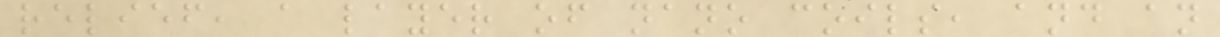relief, a layer of nano coils, and an
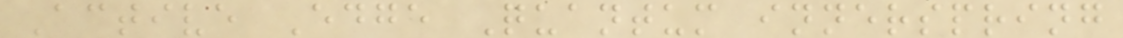Active Edge Quantum innerspring
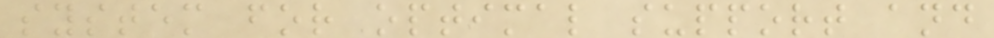system for optimal support and
